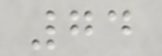74
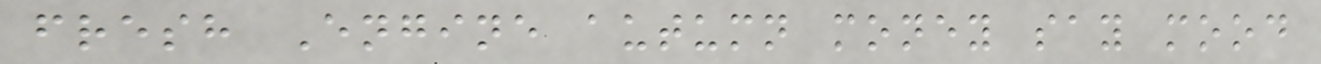fresh Engine autumn money say mood
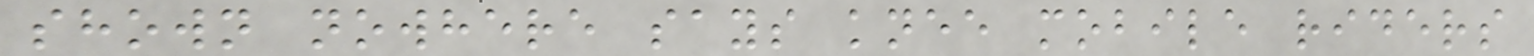shown nowhere says knee mobile riders
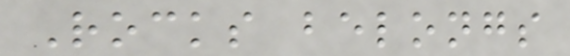Rocks belongs
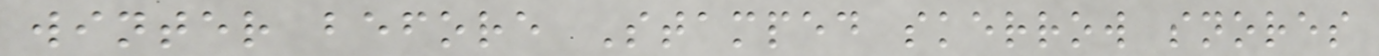winter before Stamped skerrow snores
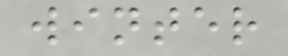winter
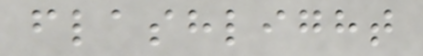flashlight
